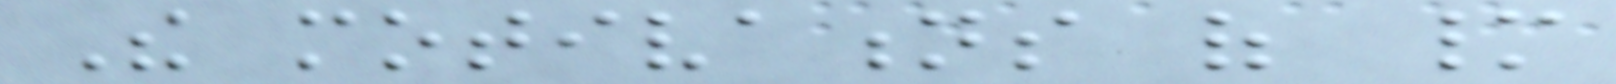The motivations of many
